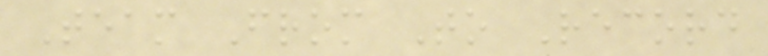Team From To Record
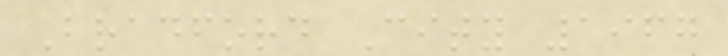Bradford City 1967
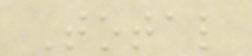Total
